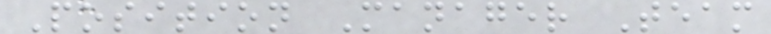Position Manager Team
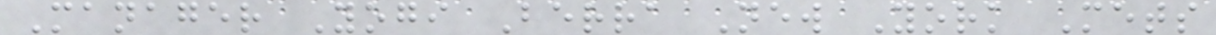Manager Yogi Berra New York Mets
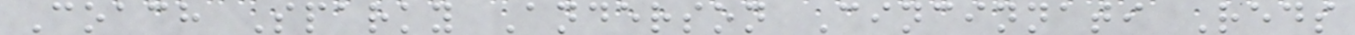Coach Sparky Anderson Cincinnati Reds
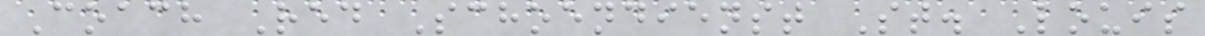Coach Red Schoendienst St. Louis
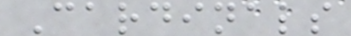Cardinals
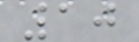10
